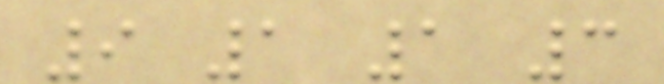9 1 1 3
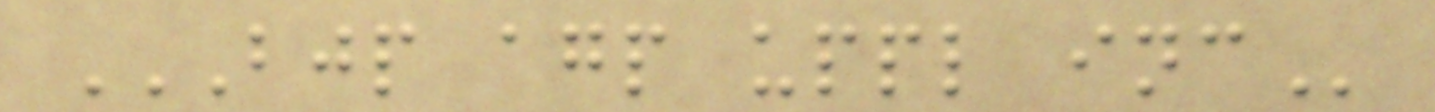BJP AGP UPPL INC
